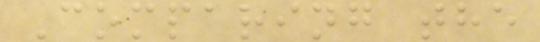Comparing the
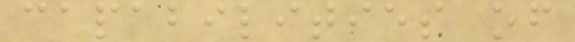capabilities of
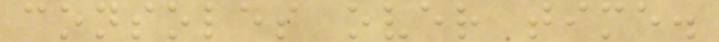consoles over time.
